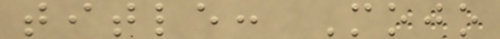title: Mojo
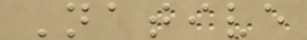Native
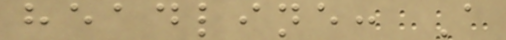headline: A
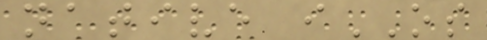native iOS
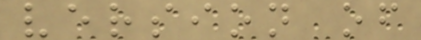version of
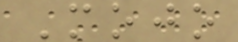Mojo
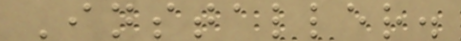Installer.
